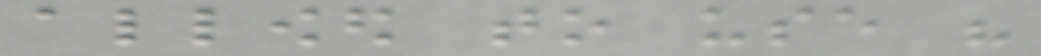allowed to use his
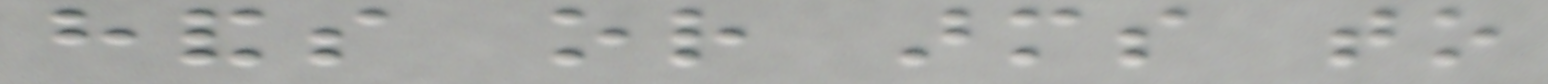hands or arms to
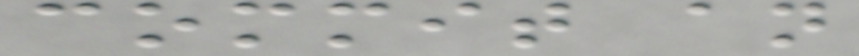commit an
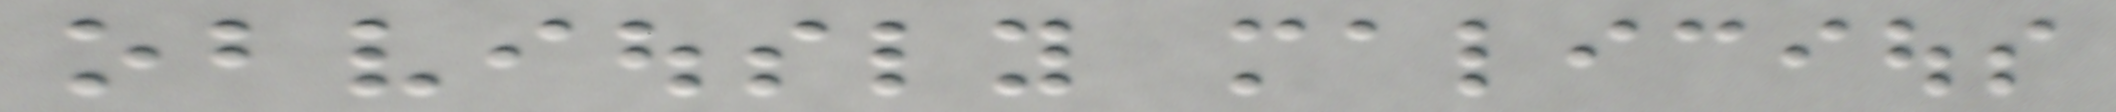obviously malicious
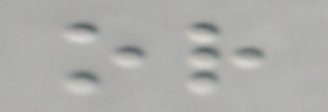or
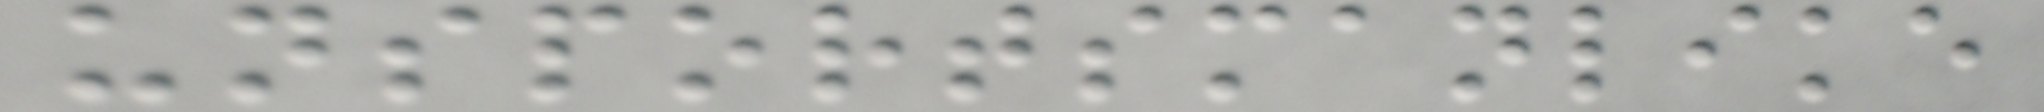unsportsmanlike
